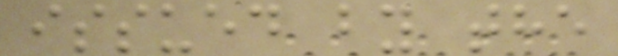issued by the
